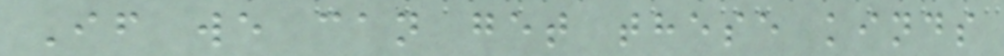If we can get these kinds
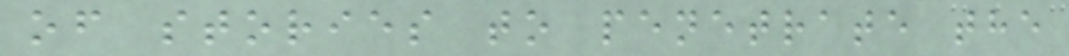of stories to penetrate the
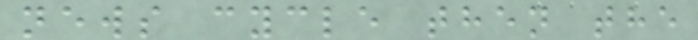news cycle then the
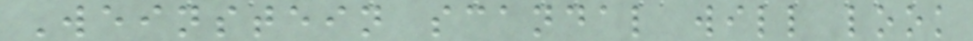Weinstein scandal will look
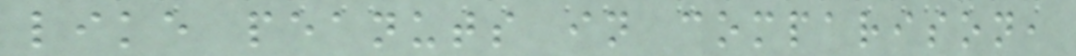like peanuts in comparison,
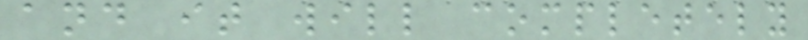and it will completely
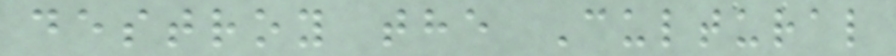destroy the Cultural
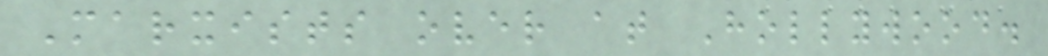Marxists over at Hollywood.
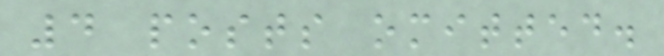4 posts omitted.
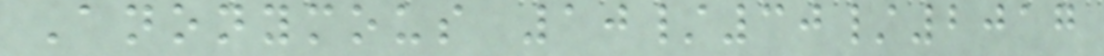Anonymous 10/30/2017
